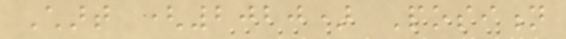Chart (2020) Position
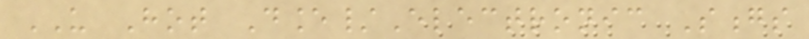US Hot Dance/Electronic Songs
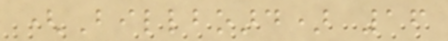(Billboard) 16
